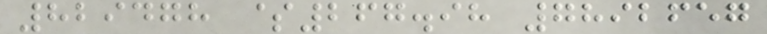829478 $267.98 7892657
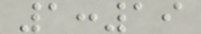1:19
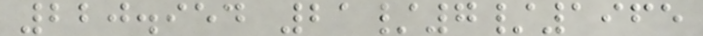220.954 21/7/1965
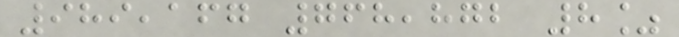989,167 768,872 8%
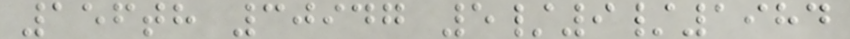156th 30947 5/9/1984
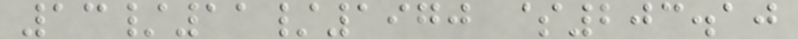13/11/1970 $203.10
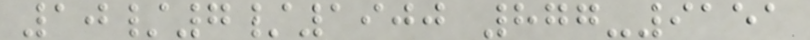10/7/1900 877-9151
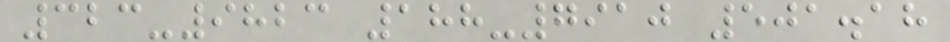323-9823 188-7910 501.18
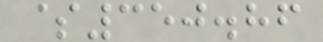$350.86
